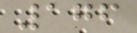176
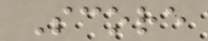Score
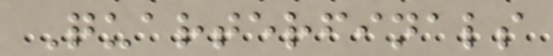Quarterfinals
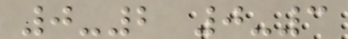0-2 0-3
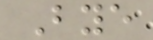Bye
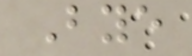Bye
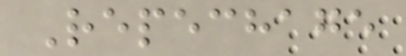Repechage
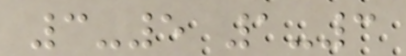3-5 1-3
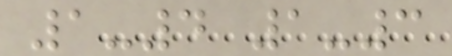1-4 1-3
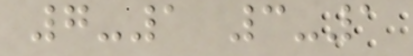7-1 3-1
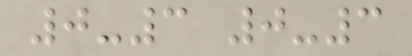0-3 0-3
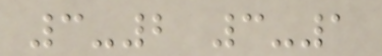3-2 3-1
